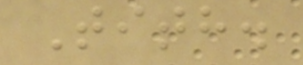Tith.
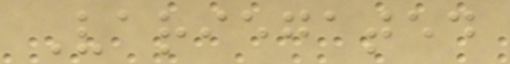Variegated
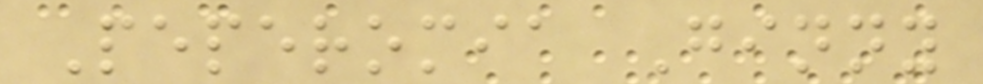Peperomia Ginny
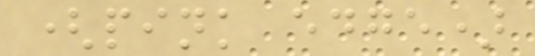(pink edge)
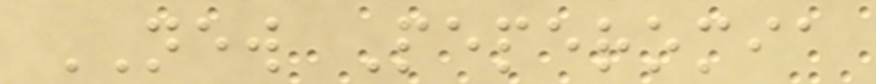NEW Peperomia
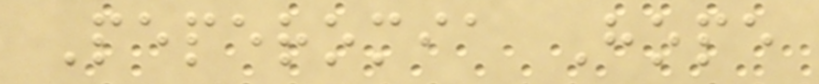Peperomia Hope
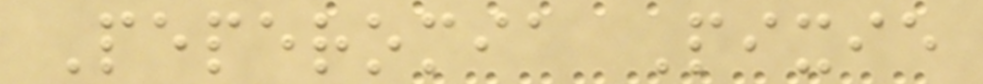Peperomia Pixie
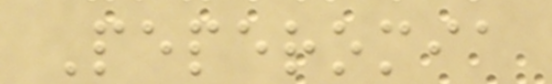Peperomia
